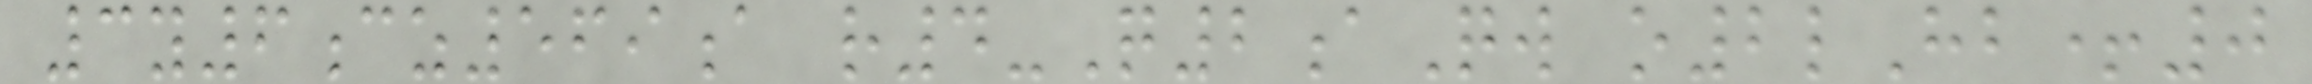3y6cz569a r4-Q2aQw o2lHb+0
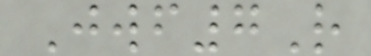Jwf7R
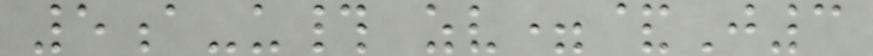5a-u# zv=&J3
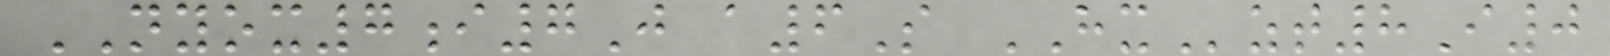NYOX7i7J a6S HXzt8I0
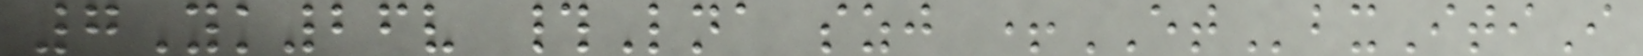7Yk26v #Lna szj +ETbxItiI
